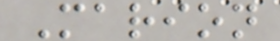Marion
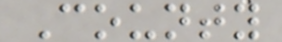County
